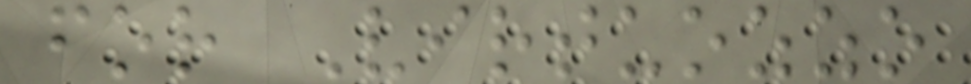for Virtuozzo
